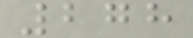278
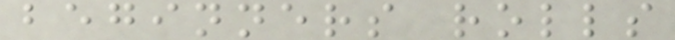beginners rolls
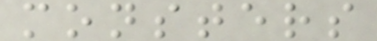monsters
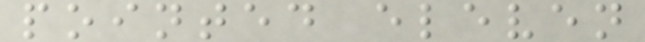pointed eleven
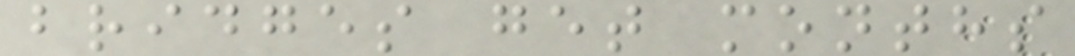bridges get months
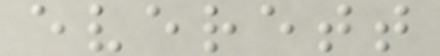everett
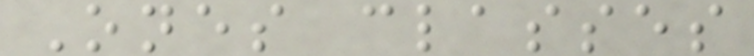Ones classes
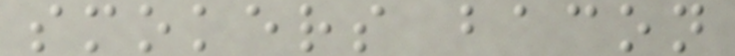smokers bacon
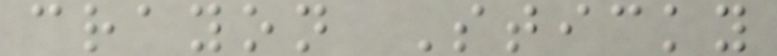crayon Sticky
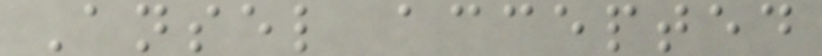Ansel accepted
